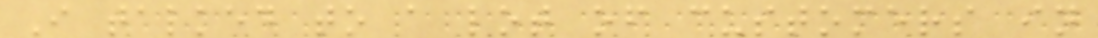I talked to a lot of customers in
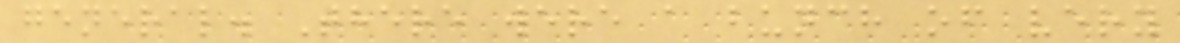general. There were a bunch of very
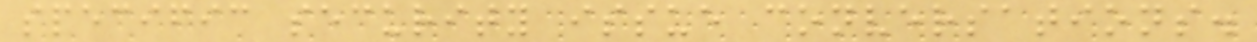specific security issue conversations.
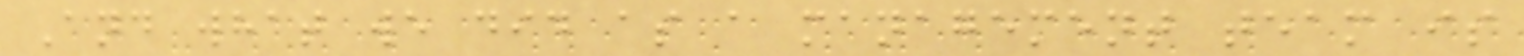And what we did as a management team is
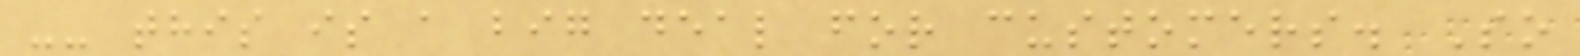-- this is a big deal for customers. So
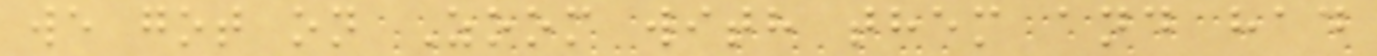we got on Zoom with them and had
